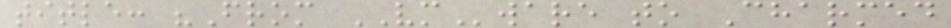title: "From VMware to Charmed
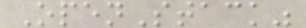OpenStack"
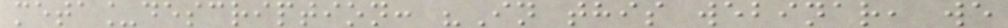meta_description: "In this webinar, we
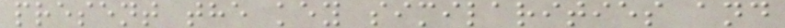present the key similarities and
